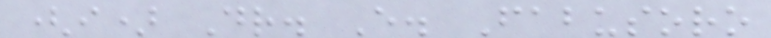(i) Dr. E. Fabusoro
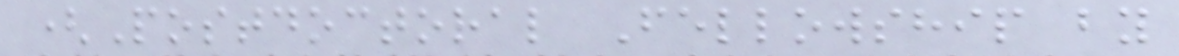(Postdoctoral Fellowship by
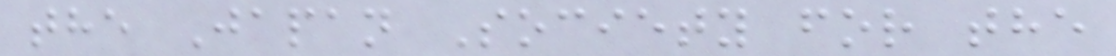the Japan Society for the
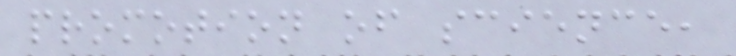promotion of science,
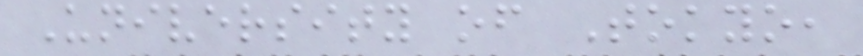University of Tokyo,
